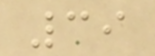39
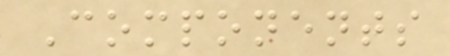Components
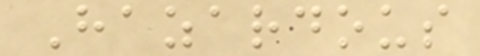Hazardous
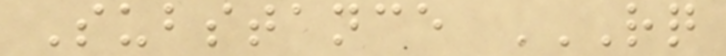Substance RQ
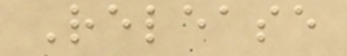Release
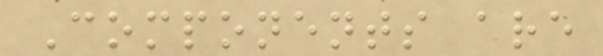Components are
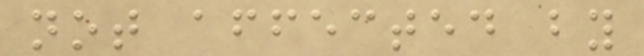not affected by
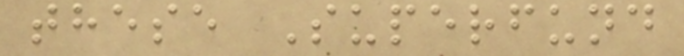these Superfund
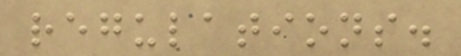regulations.
